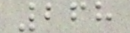268
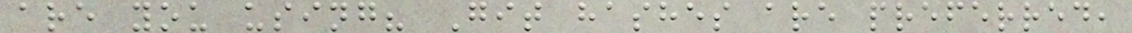are you using? Git hashes are preferred,
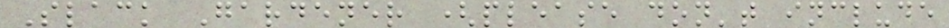Slack Gardener (please don't include
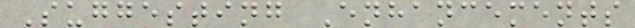Suggesting Enhancements
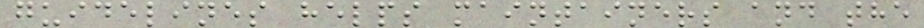guidelines helps maintainers and the
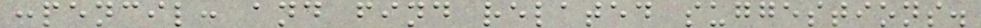:pencil: and find related suggestions.
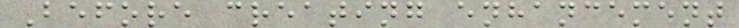Before creating enhancement
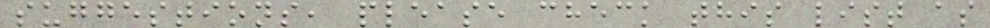suggestions, please check this list as
